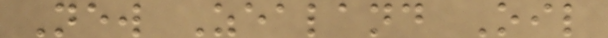New Zealand Oil
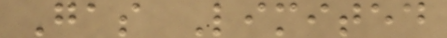Gas Limited
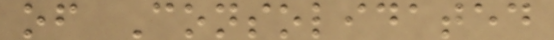of Consolidated
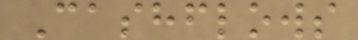Cashflows
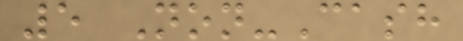5 Non-Cash
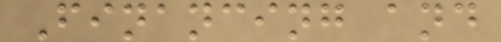Financing and
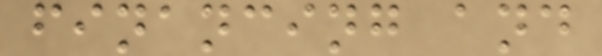financing and
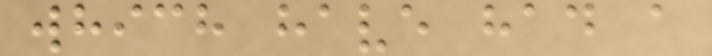which have had a
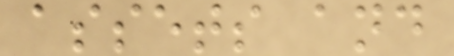assets and
